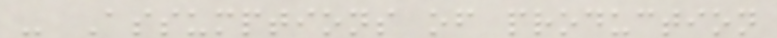- Assumptions of production
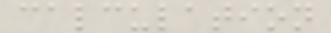calculation
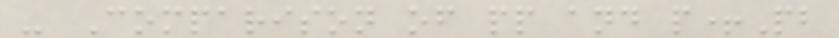- Comparison of pp and p+Pb
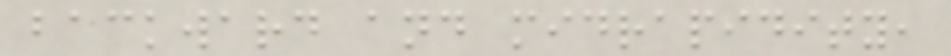backward and midrapidity,
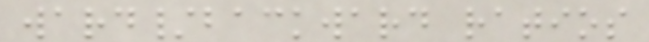ward/backward ratios
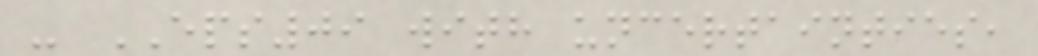- EPS09 with uncertainties,
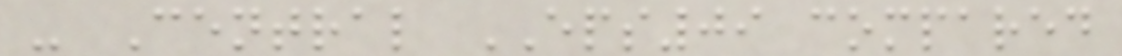- Central EPS09 compared
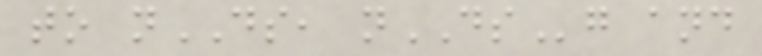to nDS, nDSg and
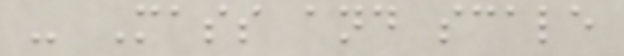- Mass and scale
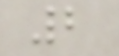2
